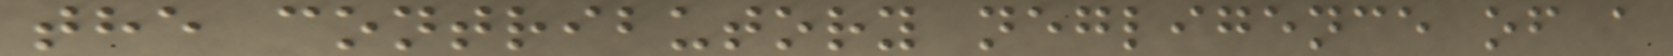the contributory negligence of a
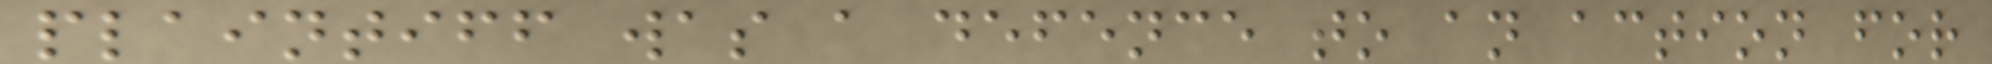plaintiff was a defence to an action for
